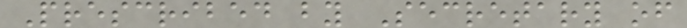Prescribed by Secretary of
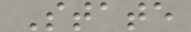State
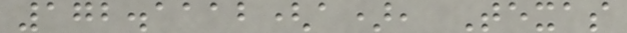172.1112(a), Texas
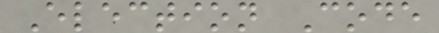Election Code
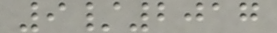9/2017
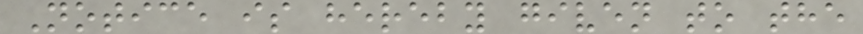Notice is hereby given to the
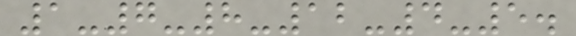1-7-8-12-4-5.
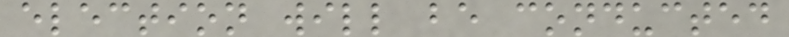election will be conducted
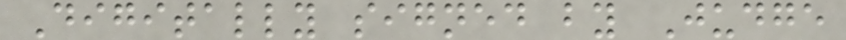Digitally signed by Judge
